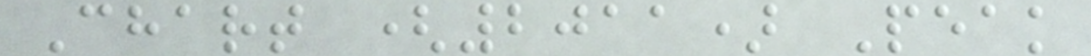Chart (2011) Peak
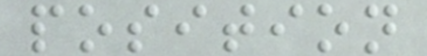position
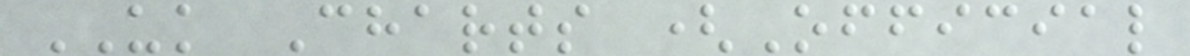UK Charts (Official
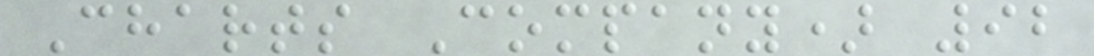Charts Company) 92
